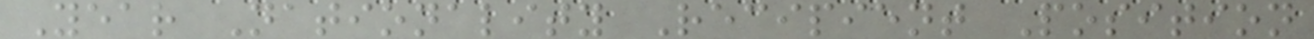Year Nationality Recipient Position
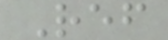Ref
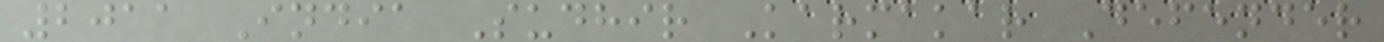2011 India Sudhir Karmakar Defender
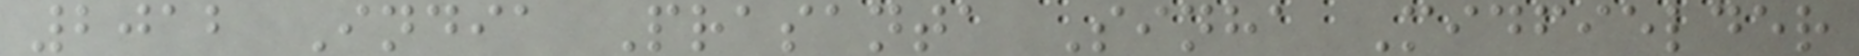2012 India Prasanta Sinha Midfielder
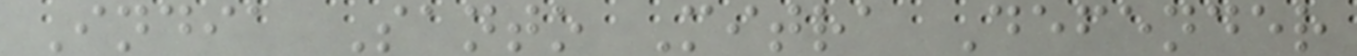India Santo Mitra Defender
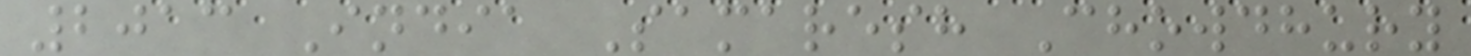2013 India Samaresh Chowdhury
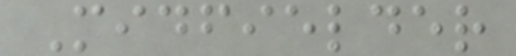Midfielder
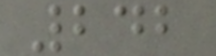242
